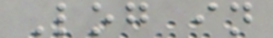Log in
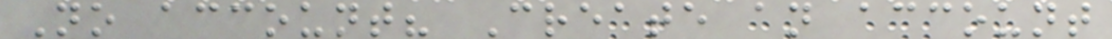No account? Create an account
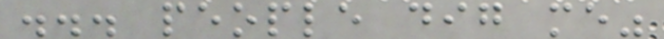... people dig me"
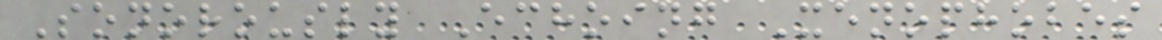Sonorously Echoing Xenophobes
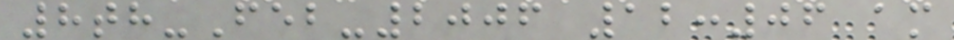8th-Feb-2006 12:06 am
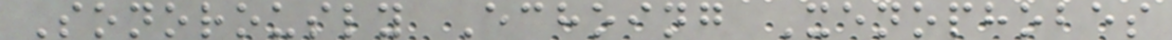Sonorously Echoing Xenophobes
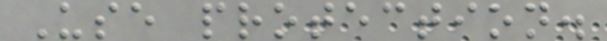Use protection.
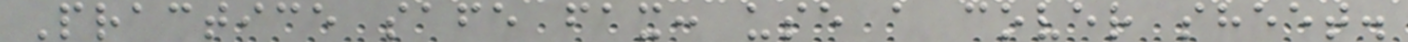Practice safe fax: use a cover sheet.
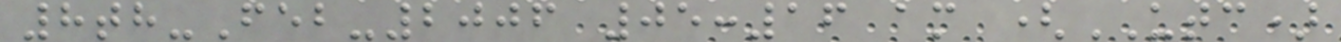8th-Feb-2006 05:16 am (UTC)
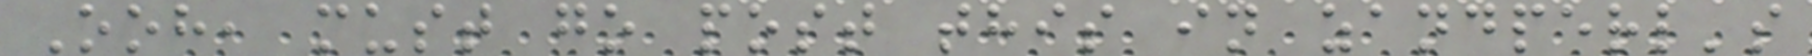Ooh, must go post this in zandperl's
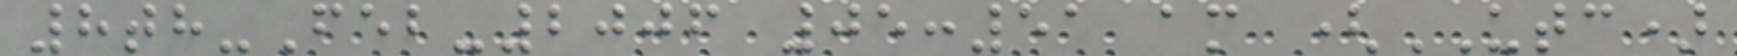8th-Feb-2006 05:51 am (UTC)
